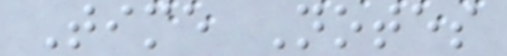Time Notes
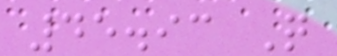45.93 Q
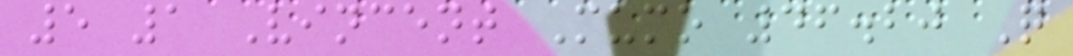5 1 Vincent Mumo 46.20 Q
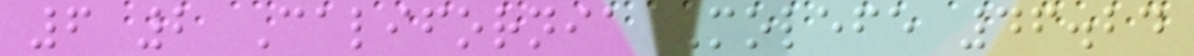6 2 California Molefe 46.24
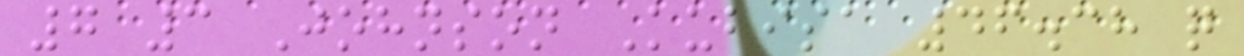7 3 Johnson Kubisa 46.38 q
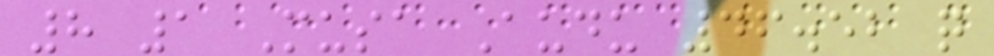8 1 Musa Audu 46.52 q
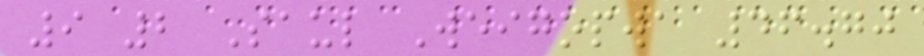9 2 Saul Weigopwa 46.70
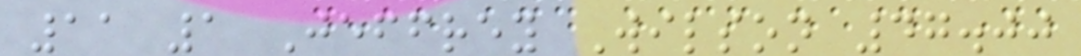11 1 Jeffrey Wilson 47.00
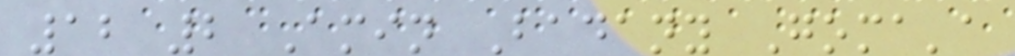12 2 Amin Badany Goma'a
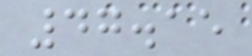47.15
